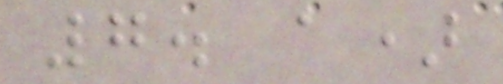7. a)
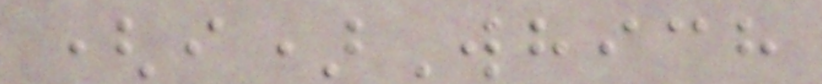(i)Which
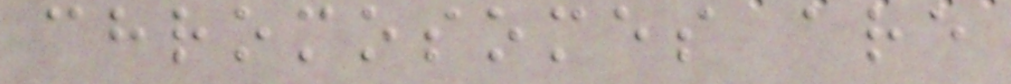chromosomes are
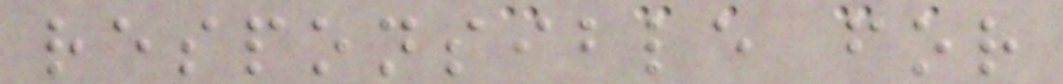responsible for
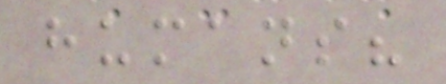humans?
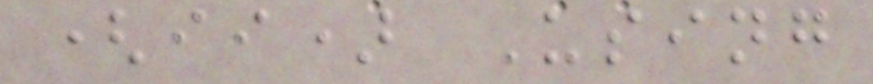(ii) Using
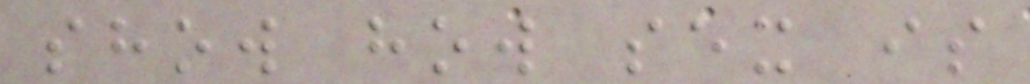show how sex is
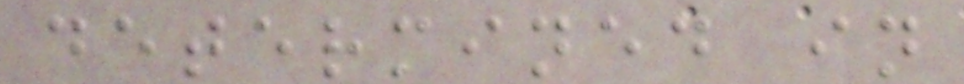determined in
